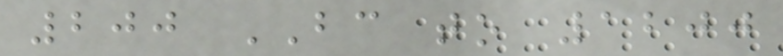200 BC to 1200
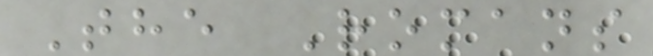The Romans
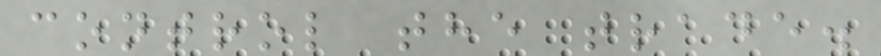control the trade.
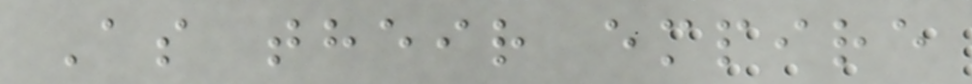As their empire
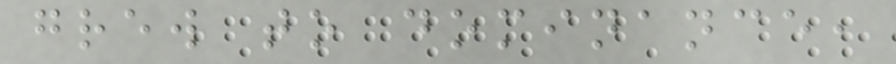grew to dominance,
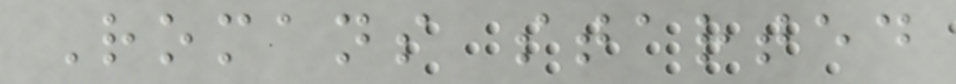Romans started
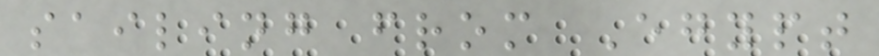sailing from Egypt
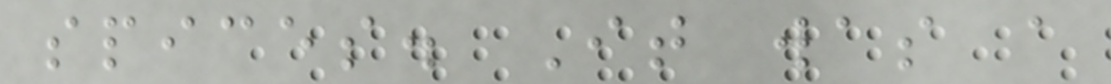spices. It was a
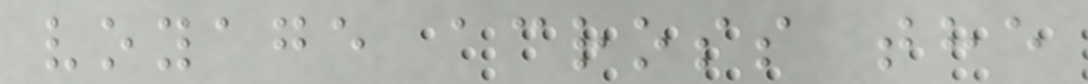voyage across the
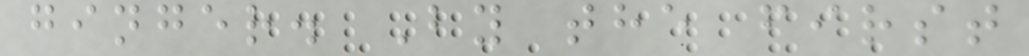ginger. By the first
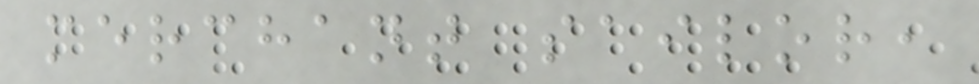merchant sailor,
